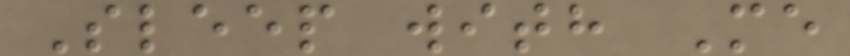Sleep with Me
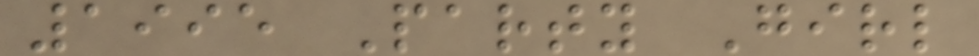1995 Party Girl
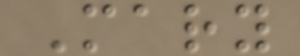Mary
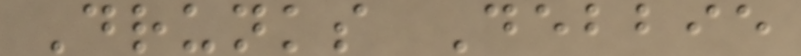Drunks Debbie
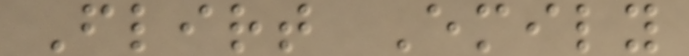Flirt Emily
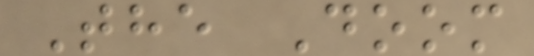The Doom
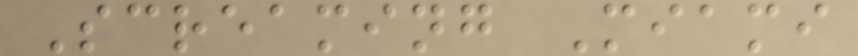Screaming Miami
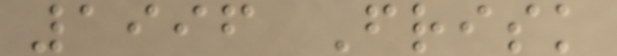1996 Frisk
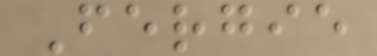Fergie
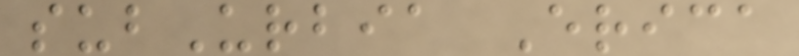subUrbia Erica
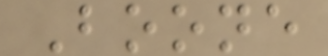Boone
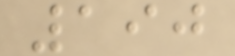190
